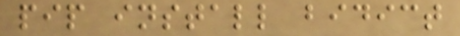pip install bidict
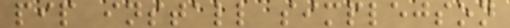pip install simplejson
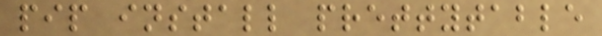pip install prettytable
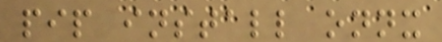pip install onnx
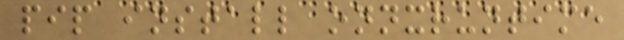pip install onnxruntime
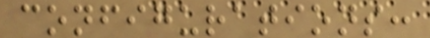configurations:
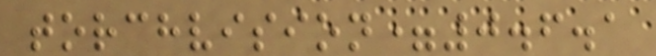torchvision=0.6.1
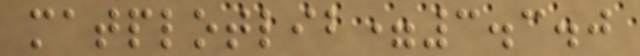matplotlib=3.3.0
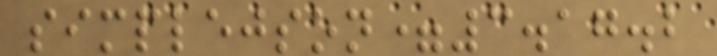simplejson=3.17.2
